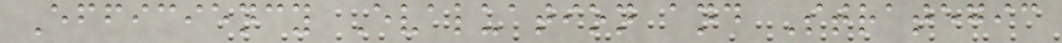Efficiency Evaluation and Strategic
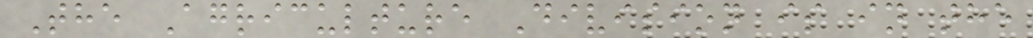The Agriculture Division is in the
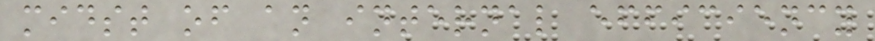midst of an internal efficiency
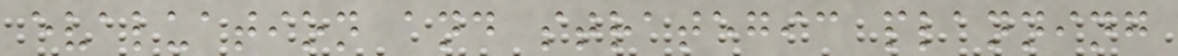evaluation and strategic planning
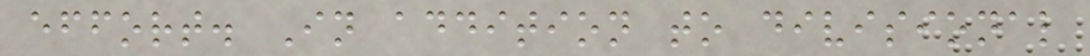effort. In addition to divisional
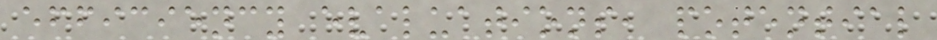efficiency evaluations, potential
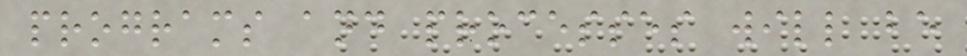programs and processes will be
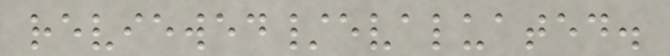reviewed/evaluated.
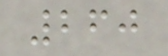260
